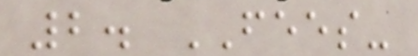2. FEES-
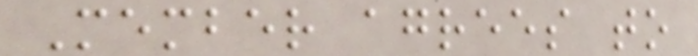Member agrees to
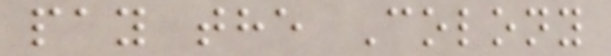pay the Colony
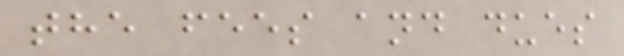the fees and dues
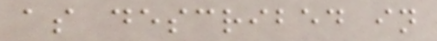as described in
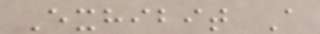Exhibit A
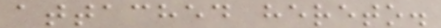attached hereto.
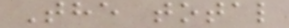The total
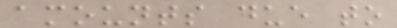amounts due to
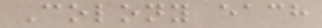Colony each
